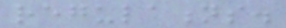regulations.
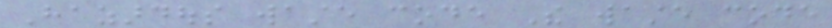Hazardous waste code The waste code
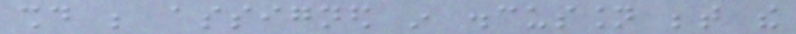should be assigned in discussion between the
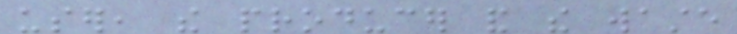user, the producer and the waste
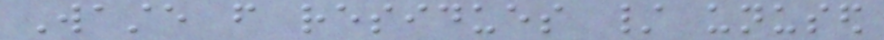Waste from residues / unused
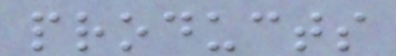products
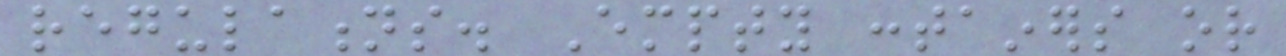regulations. Empty containers or
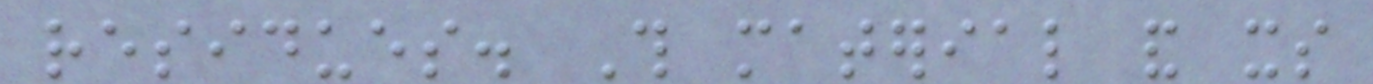residues. This material and its
